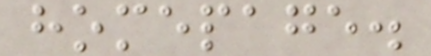homepage.
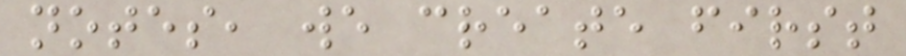notes, we create first
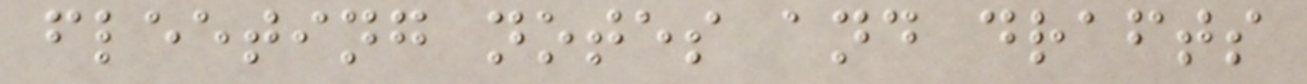fleeting notes and drafts
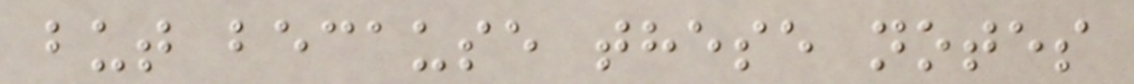but because these notes
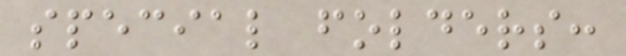special folders:
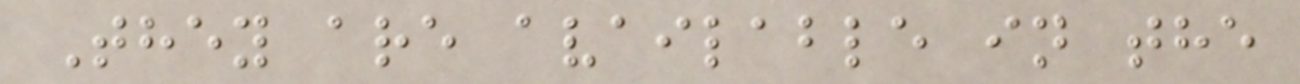They are available in the
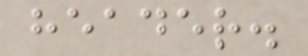header.
